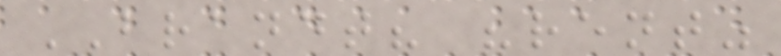BRANDT? "rent"
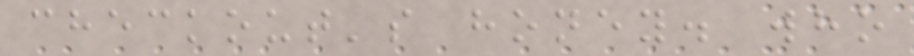checkout's honey. who
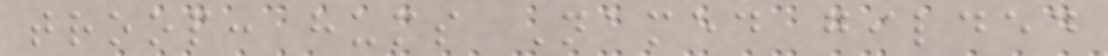troop: hums Named gilded
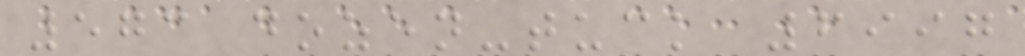573 dozen-tuck 6997
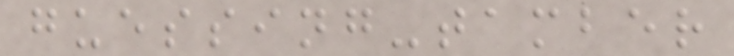guessing-tamber
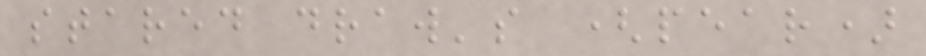stared draw's (pear)
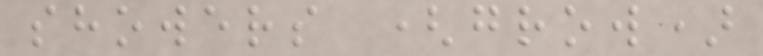showers (grow)
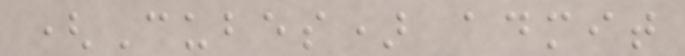(Cubes) admit
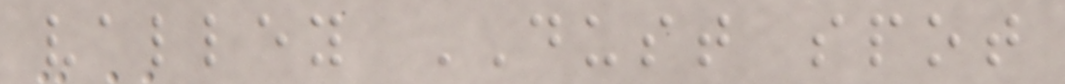valley DUST spot
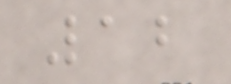12
